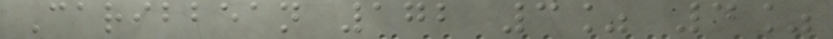Caribbean 172 3% 4%
